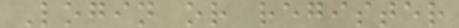Login or register
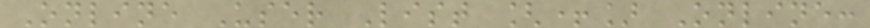Online User List [+] Online:
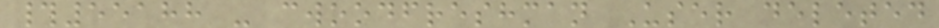#55188 - cwoodfreshman User deleted
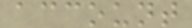account
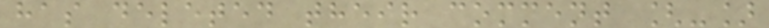has deleted their comment [-]
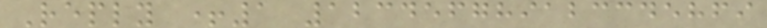Reply +1 123456789123345869
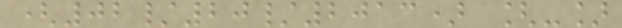(02/20/2013) [-]
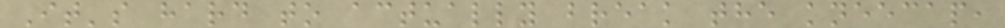It's hard to actually break the kneecap,
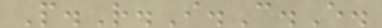P.R.I.C.E.
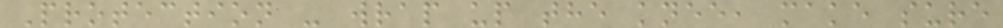Protection - wrap up the knee, make sure
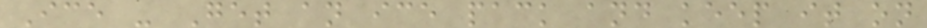Ice - Get an ice pack and keep it on
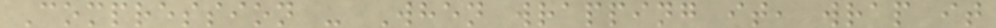Compression - When wrapping it, wrap it
